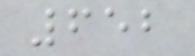652
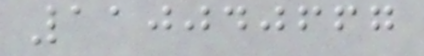110040667
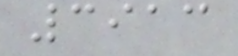3913
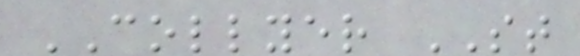COLLYER ST
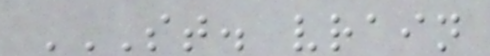ST. VRAIN
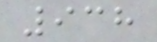938
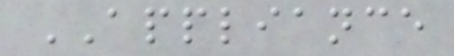APPLIANCE
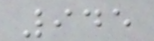945
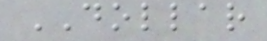DOLLAR
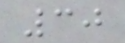30
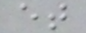et
